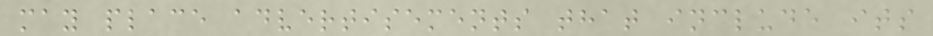may place advertisements that include its
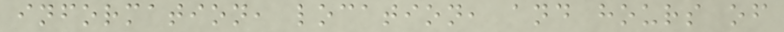information, location, and hours of
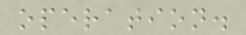operation.
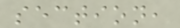section,
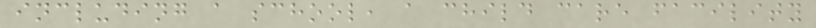including a school, a child care facility
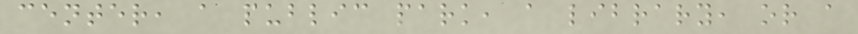center, a public park, a library, or a
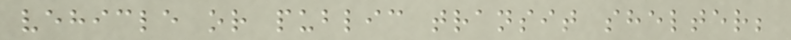vehicle or public transit shelter;
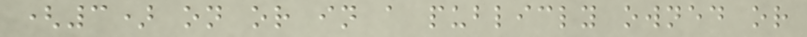(3) on or in a publicly owned or
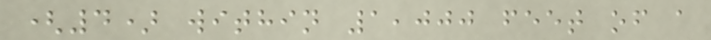(4) within 1,000 feet of a
